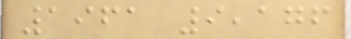1961 9,176
